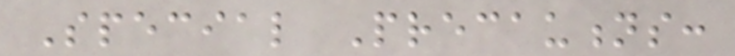Special Precautions:
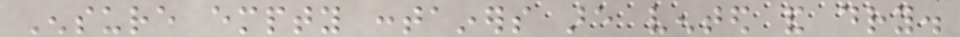Ensure empty containers are vented and dry.
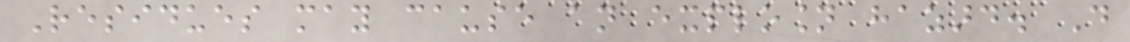Residues may cause an explosion hazard. Do
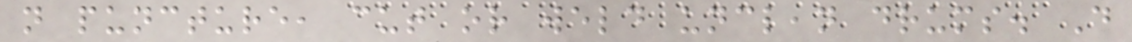not puncture, cut or weld unclean drums. Do
